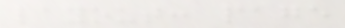layout: page
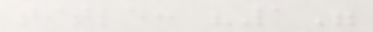title: "1"
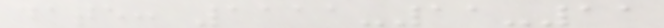date: 1111-11-11
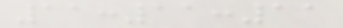11:11:11
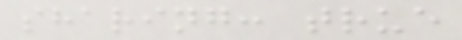sharing: true
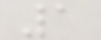1
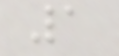1
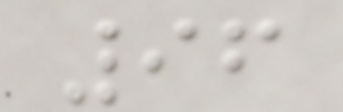96
